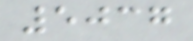5037
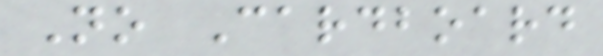No Cardboard
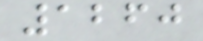1260
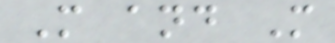M and M
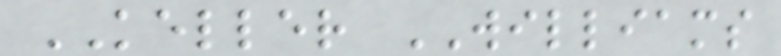KELLER WILLIAMS
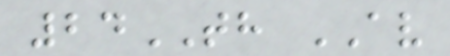24TH AV
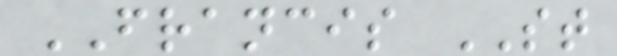FRANCIS ST
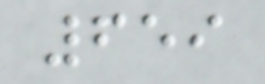659
